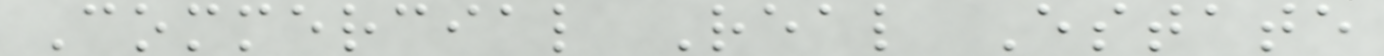Commercial Real Estate
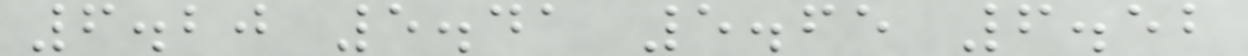6.20 5.41 5.65 6.52
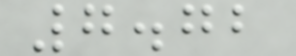7.72
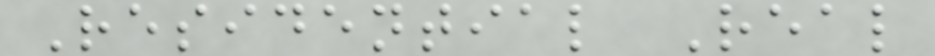Residential Real
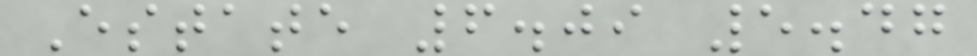Estate 6.09 5.47
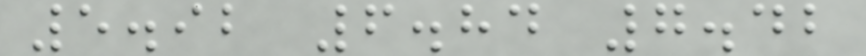5.92 6.84 7.42
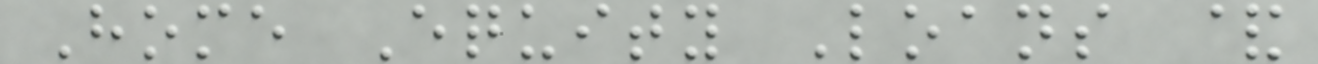Home Equity Loans &
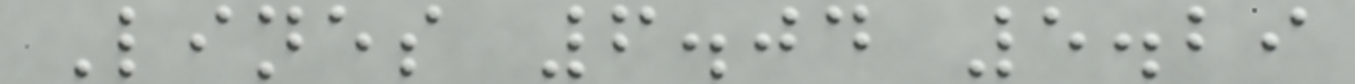Lines 6.04 5.29
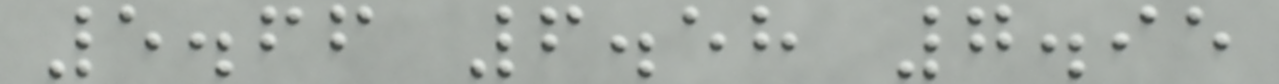5.66 6.58 7.95
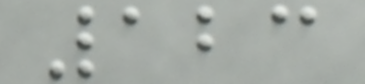123
